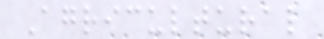Agricultural
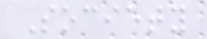Society
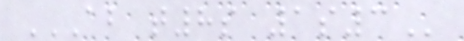AB T8S 1S3
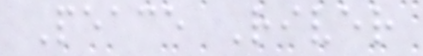Peace River
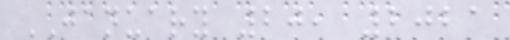JANUARY 20, 2021
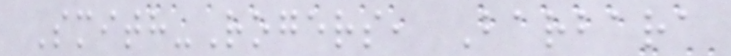Smith-Rogers, Barbara
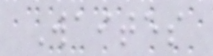Waites
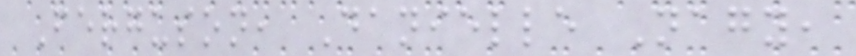Ferguson, Danielle Nagy,
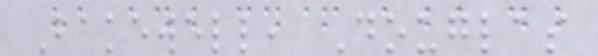Bakewell, Douglas
